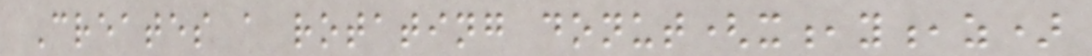Creates a rotating donut(x,y,z)
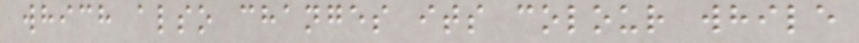which also changes its colour while
